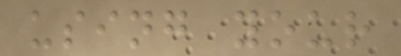using your
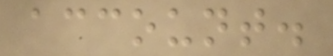account.
